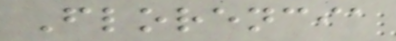Florencia
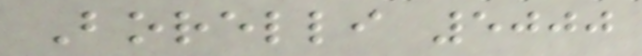Borelli 5000
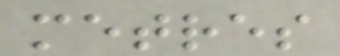metres
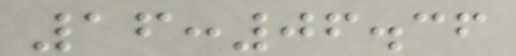16:06.36
